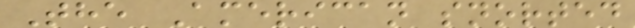The American snorted
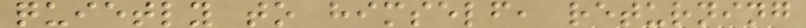quietly to himself, returning
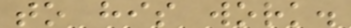to his work.
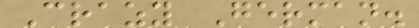Crazy German.
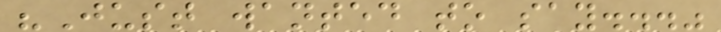"Just wanted to say..."
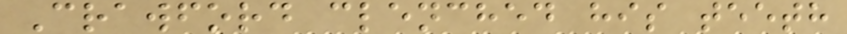Crawford clenched his teeth
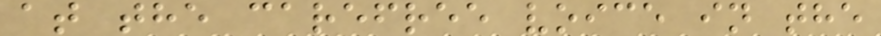at the carefree voice in the
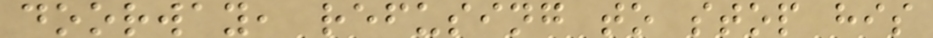doorway, refusing to stop his
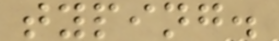typing.
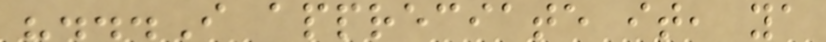"...I appreciate it, ya
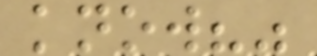know?"
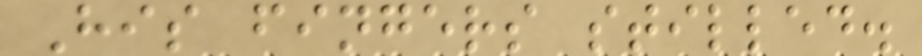His fingers stilled.
